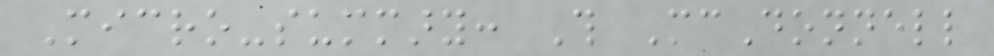Micro-summary: This McDonnell
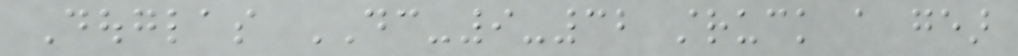Douglas DC-9-32 struck a gear
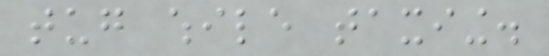tug while taxiing.
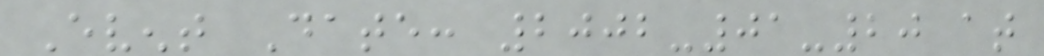Event Date: 2002-01-20 at
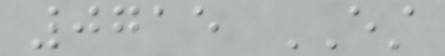0715 EST
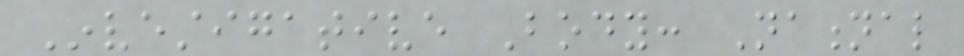Investigative Body: National
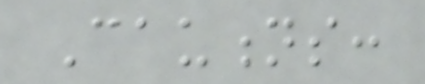Cautions:
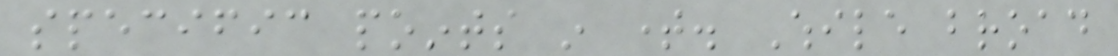specific points in time. While broad
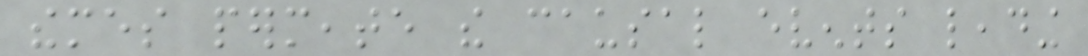themes permeate the causal events leading
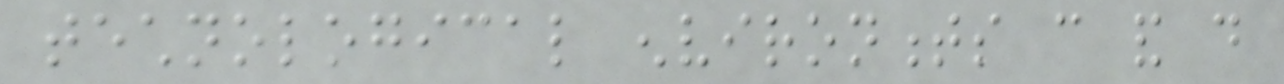technological environments can and do
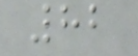82
